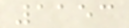1153
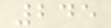245
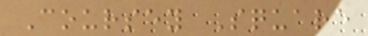Coursey Square
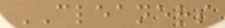CLEANERS
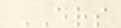ERS
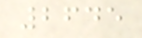2645
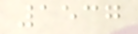1537
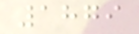1879
